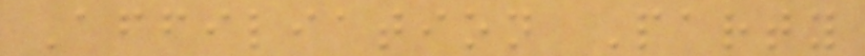Affiliation Party
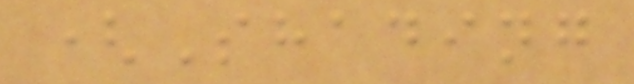(Shading
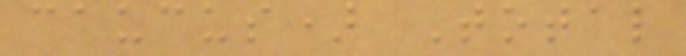caucus) Total
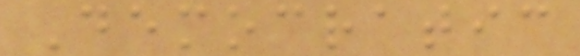Democratic
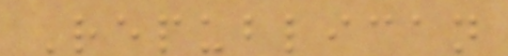Republican
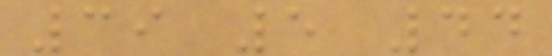39 5 44
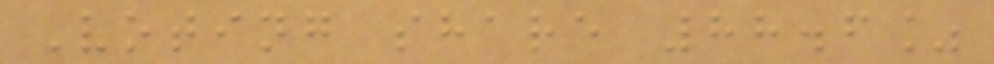Voting share 88.6%
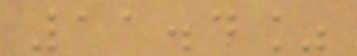11.4%
